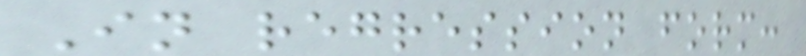In regression form:
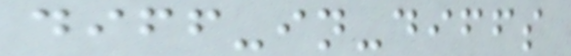diff-in-diffs
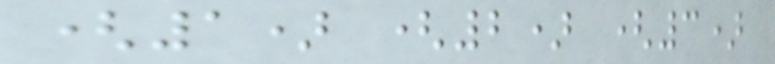(1) (2) (3)
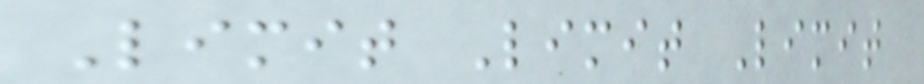Limit Limit Limit
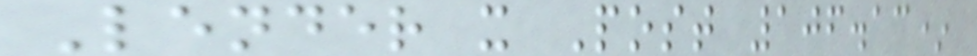Lender x Post 106.13*
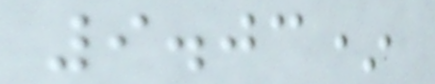9.03*
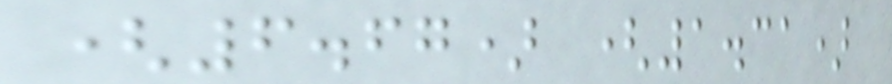(6.67) (1.31)
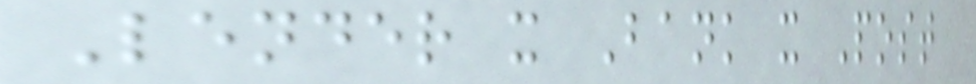Lender x Bank x Post
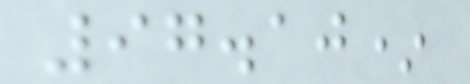97.10*
